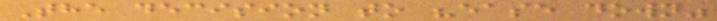The decision to "ease down"
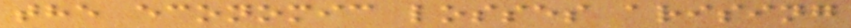the economic losses arising
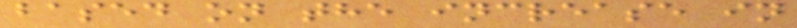based on the increase in
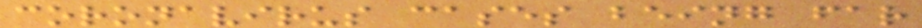coronavirus cases being far
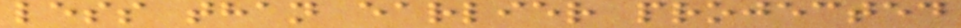less than earlier projected
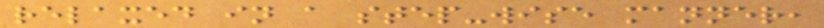relaxed in a step-wise manner,
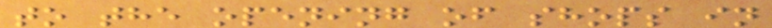to the opening of shops in
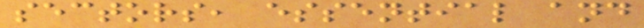sectors, essential and
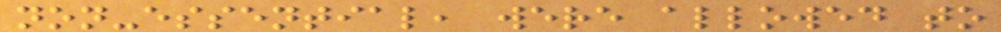non-essential, were allowed to
